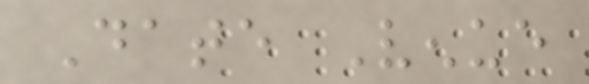Date Venue
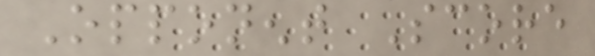Opponent Score
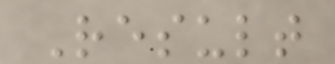Result
